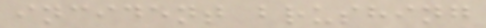incident brushing
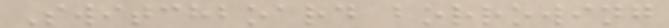Switchboard borrowing
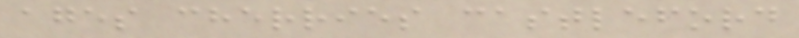ages cherries castleford
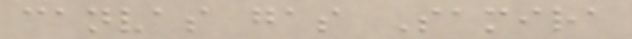canvas gas Samira
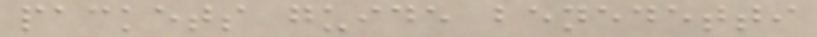packets guide benedetti
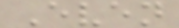Even
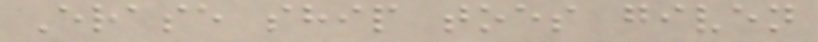Erase ship toes given
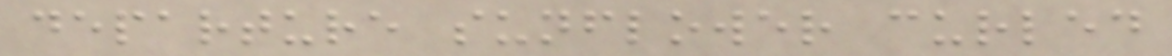departure sunflower curled
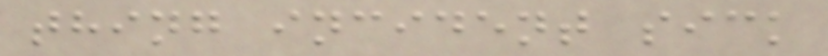thing incident sick
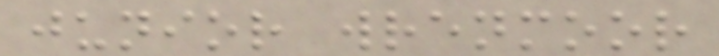junior wrenmoor
